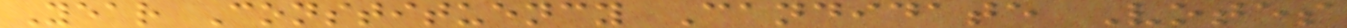Year Constituency Candidate Votes
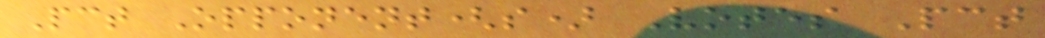Pct Opponent(s) Votes Pct
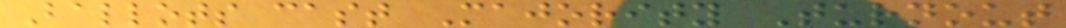Ballots cast Majority Turnout
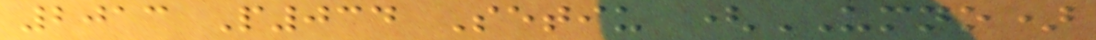2013 P034 Setiu (UMNO)
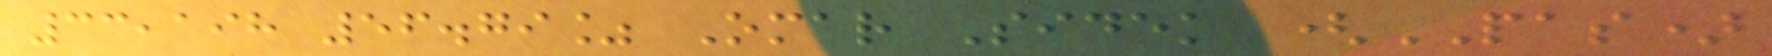33,198 56.79% Omar Sidek (PAS)
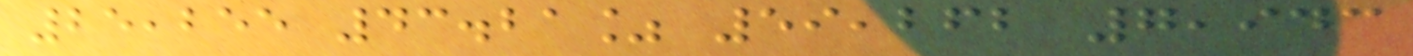25,255 43.21% 59,262 7,943
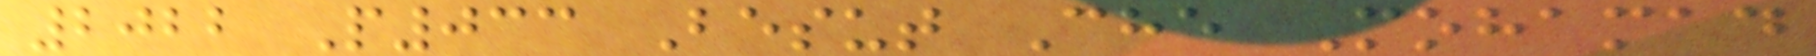2022 P033 Besut Che Mohamad
